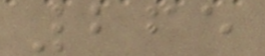265
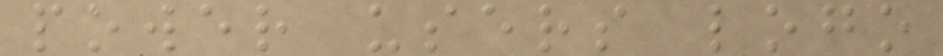power users logo
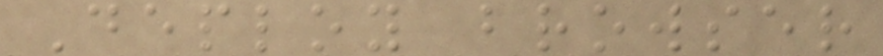Deploy browser
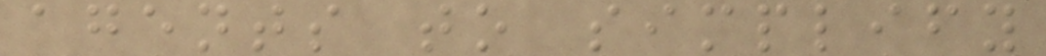agents to simplify
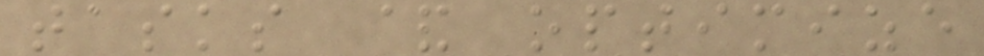tasks & optimize
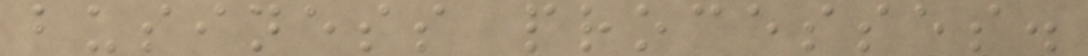business processes.
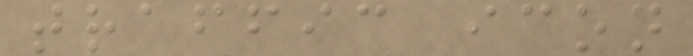traffic icon
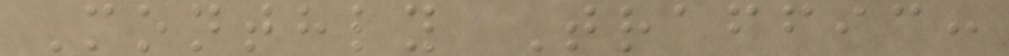Monthly Traffic:
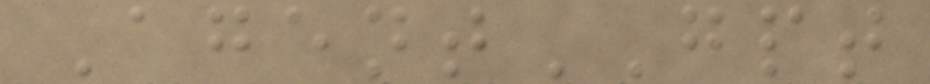AgentGPT
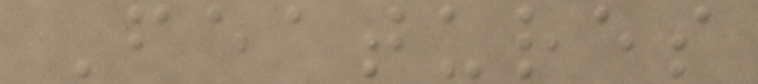Features
